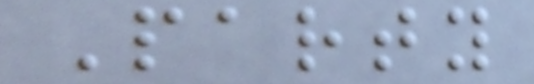Party
